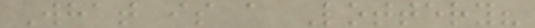What is a Lottery?
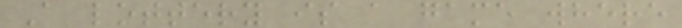A lottery is a game where
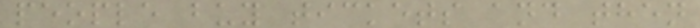people buy tickets and then
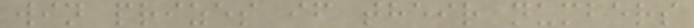win prizes if their numbers
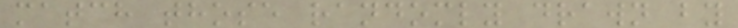match those randomly drawn by
